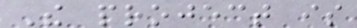The project is
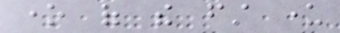one of the first under
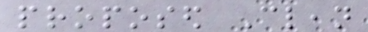proposed Clean
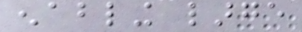enabling large
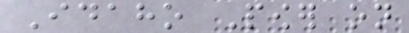Idaho Power on
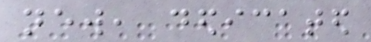new, dedicated
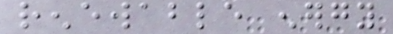renewable energy
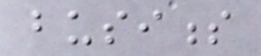business
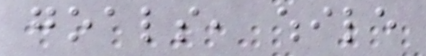goals, while
